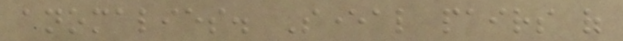anomalies. Several pairs of
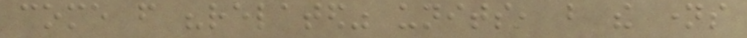come from "related" units, but the names
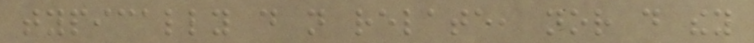typically do not relate, nor do they
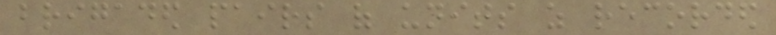brigaded pairs of units as recorded
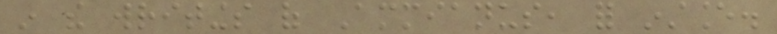in the writings of Ammianus, for instance.
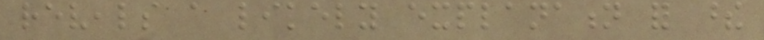reveals a likely explanation for these
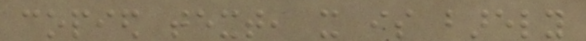copied text, it is barely
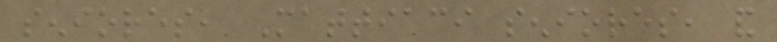seniores, Mattiaci seniores, and
